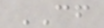CF
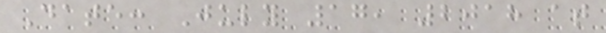Date: July 17, 2018 at
